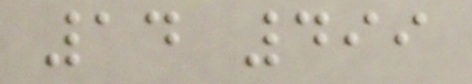14 499
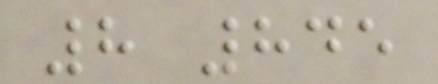8 845
